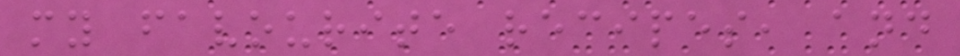my favourite recipes, and
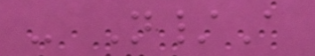- N/A
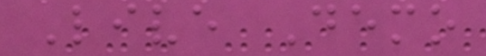Live Demo
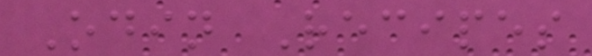Odin Recipes
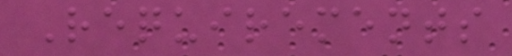Requirements
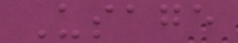Usage
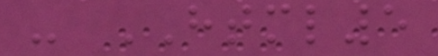- HTML5
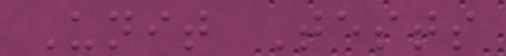Unit Tests
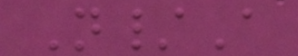N/A
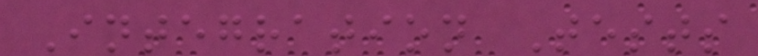Integration Tests
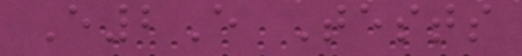E2E Tests
